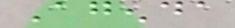Agenda
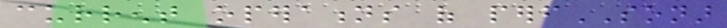current operations of perfSONAR
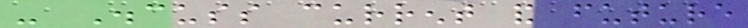- Discuss current and future
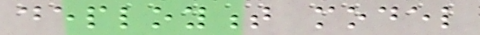deployment model
